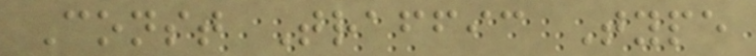Const Traffic Type
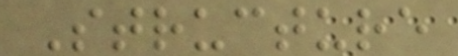Structure
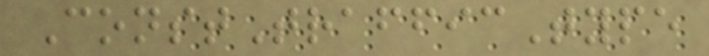ConstTrafficType
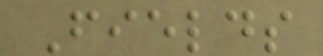Fields
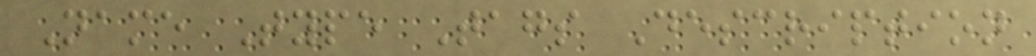Name Type Tags Description
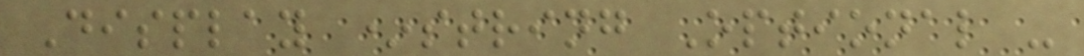Display *string Optional -
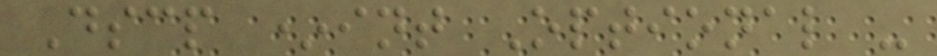Dscp *int Optional -
